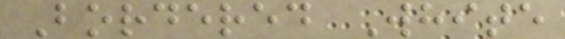Bordered White
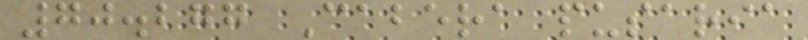70.277 Cabera pusaria
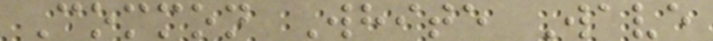Common White Wave
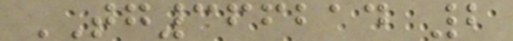TG366214 2
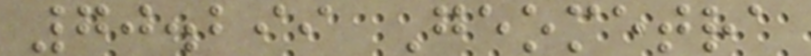70.299 Geometra
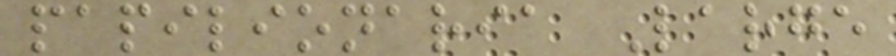papilionaria Large
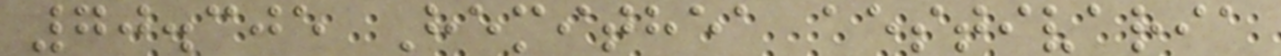70.305 Hemithea aestivaria
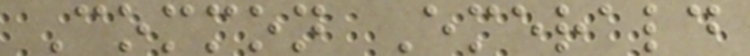Common Emerald
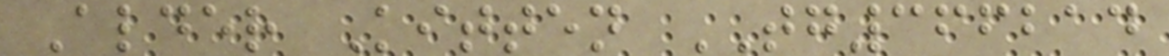Alder Kitten TG366214
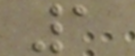1
